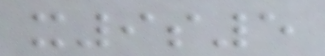x9s5
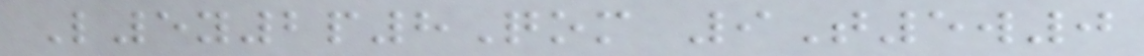L5y2p8Qom 9T5w0
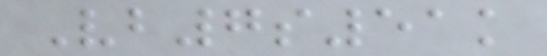Vb7s51k
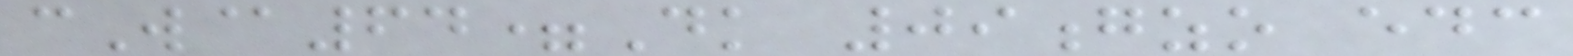cW@64=Dk 09gzo edc
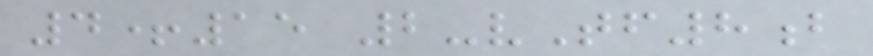4+15 2-vTf8b
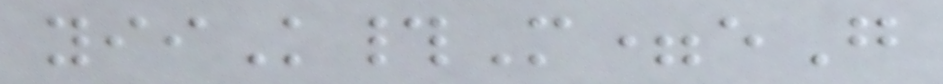yiiK#M=eG
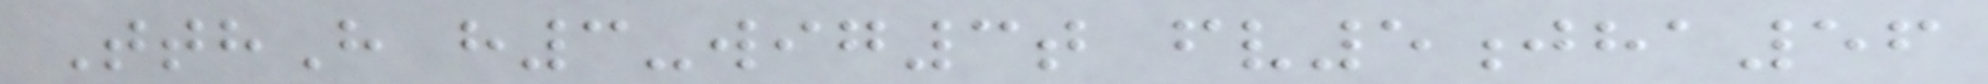TthH h3-wig3t fv5jha56
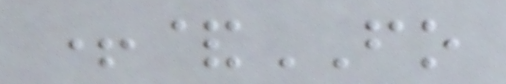+&FO
